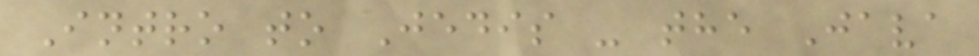Intro to Jedis - the Java
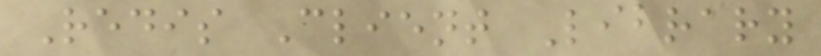Redis Client Library
